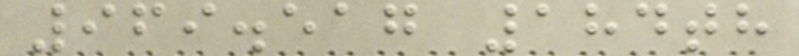969.517 184th
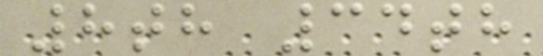8th 34th
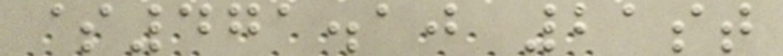$471.10 21st
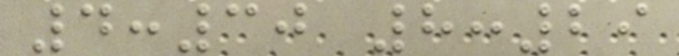4:30 8:29
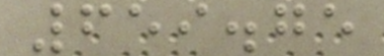659.75
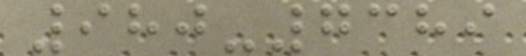980-7389
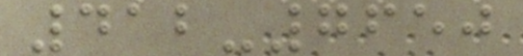412-7650
